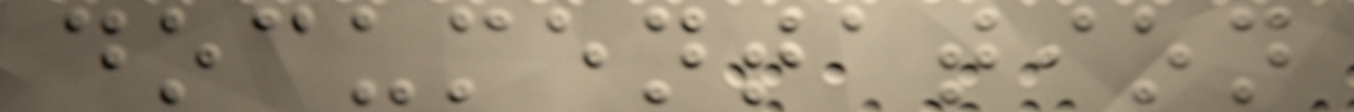documentation
